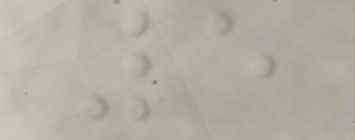5
